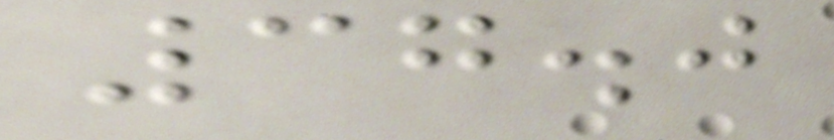37.0
